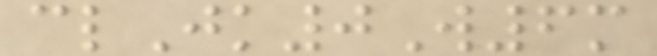clJk0W6m
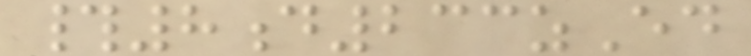#8d233zEd
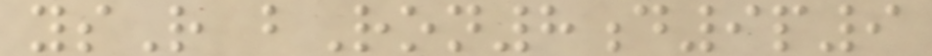ysR bRon8d9p9
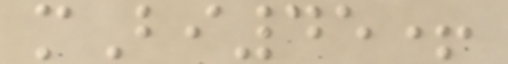mBi45+
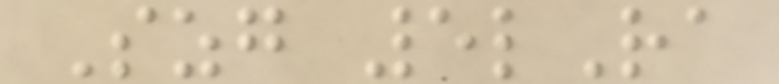Szg 5lRa
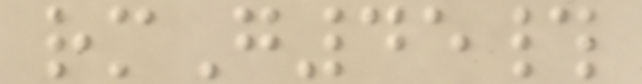rmG45#
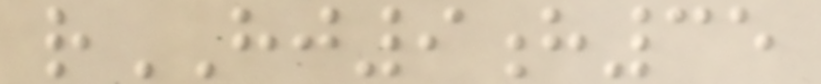rHJ9h35
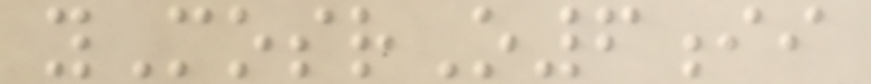yMosrO6ii
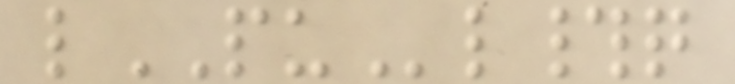lPUl#q
